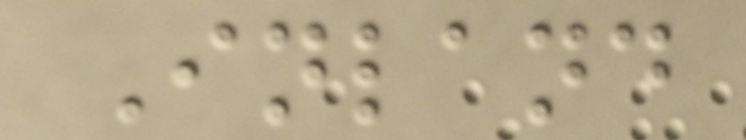Inland
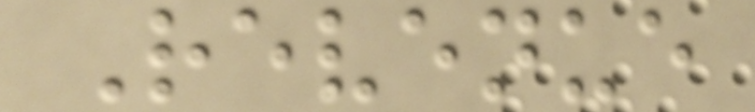Revenue
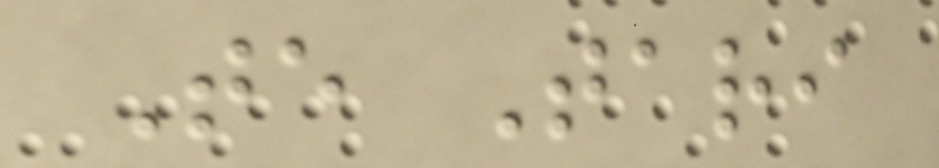Te Tari
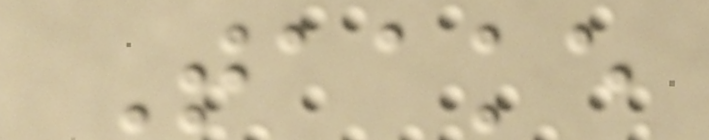Taake
